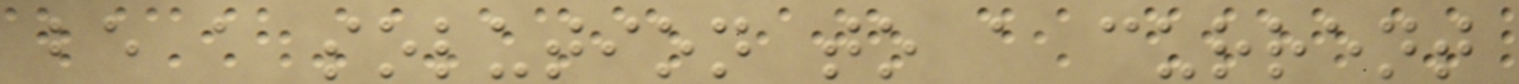be a solution to a current
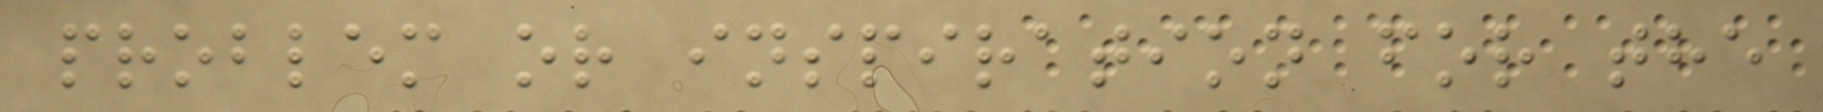problem or inspiration for the
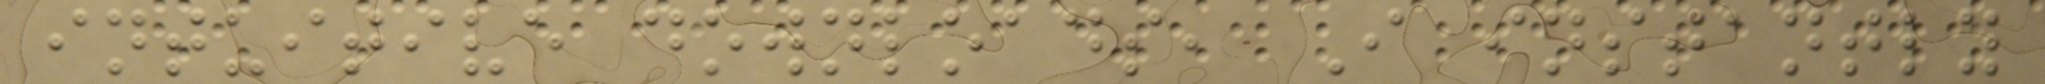intuitive downloads, I instantly
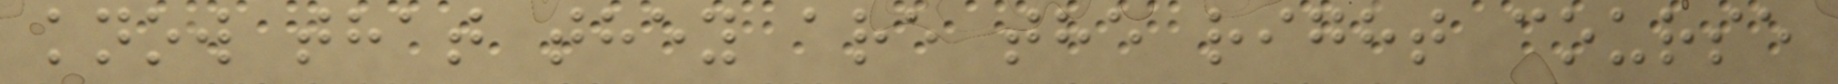know that they are the right course
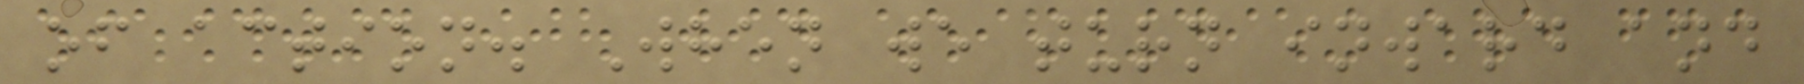of action. When we turn inward and
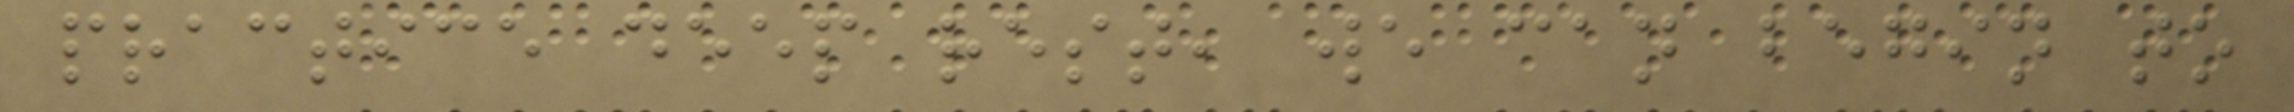practice deep rest, we can begin to
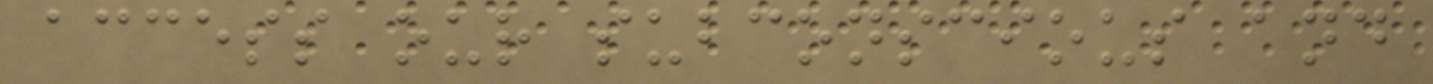access our subconscious and
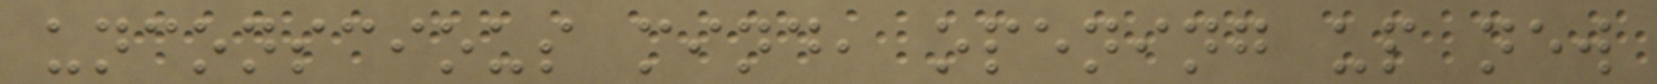unconscious mind, opening up new
